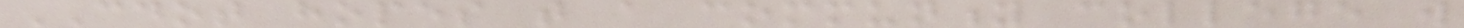CDOT hopes that a community college will
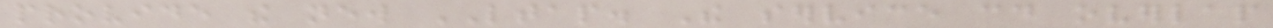provide the new LTAP. The service could overlap
